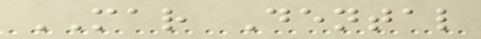MAR Dental
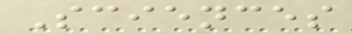Sciences
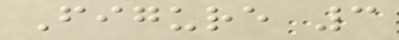Figure 3
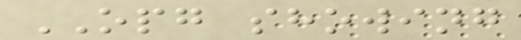OPG showing
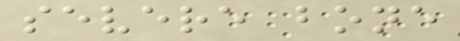severe bone
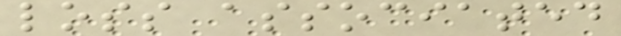loss associated
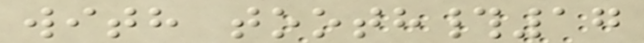with tooth#17
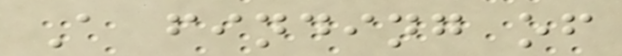A finding of
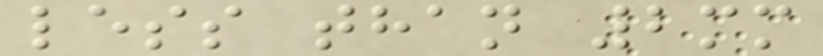less than 2mm
